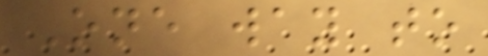One way to
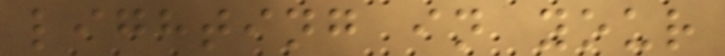lighting in your
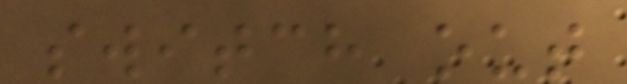switch out
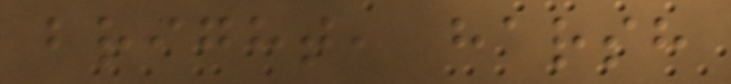bright, harsh
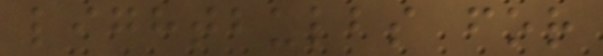lightbulbs for
